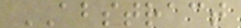ABSTRACT
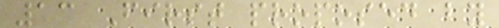13 First proposed by
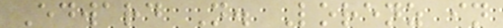Edward N. Lorenz in
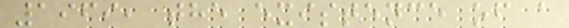1969, the existence of a
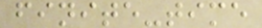finite-time
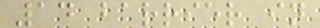14 barrier in
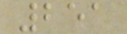251
